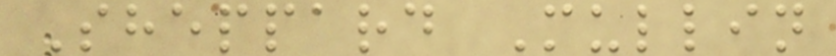Sheppard Mullin
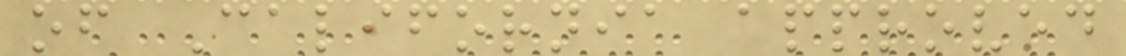of California approved
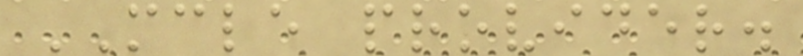MCLE provider.
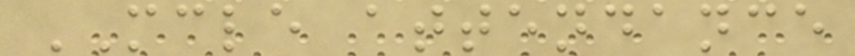MCLE attendance
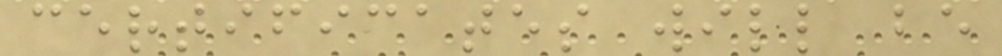certificates will be
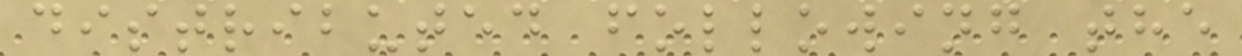distributed following the
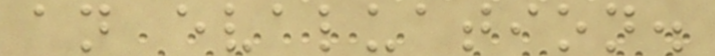an evaluation.
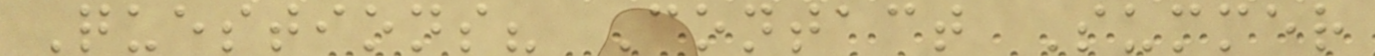Questions? Contact Summer
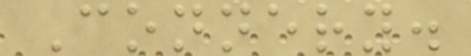Connery.
